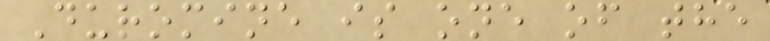Duromine is one of the
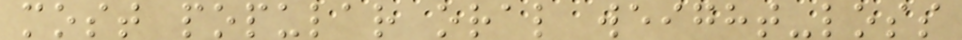most popular oral weight-loss
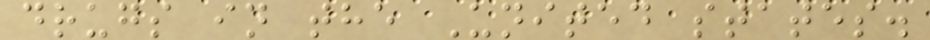drugs in the United states.
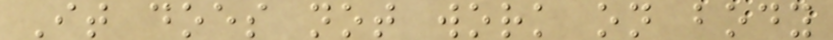It does not work on body
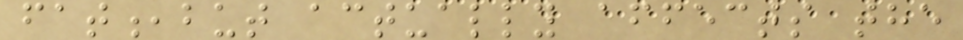fat,but actually affects the
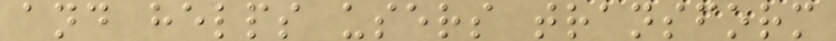and helps users transform
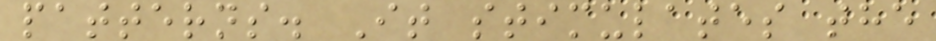patterns. It stimulates the
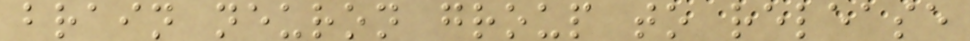brain neuron group to release
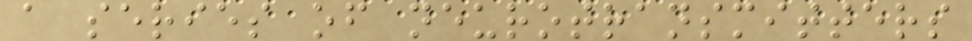a series of neurotransmitters
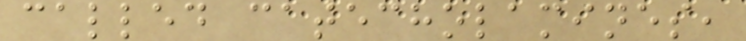called catecholamines,
